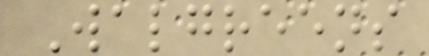Walgreens
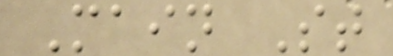Main St
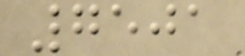7501
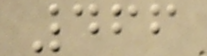466
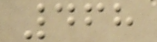468
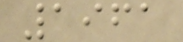1961
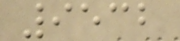9532
